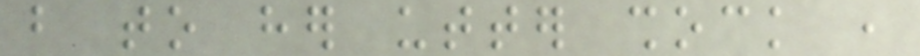but to her utter shock ,
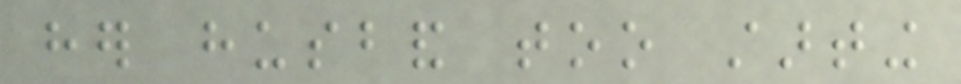her husband too starting
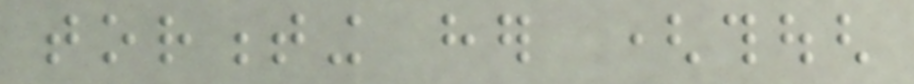tormenting her (though
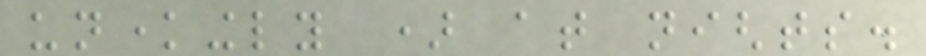unknowingly ) at nights.
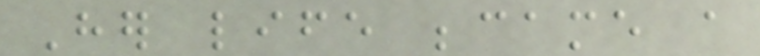Her life became a
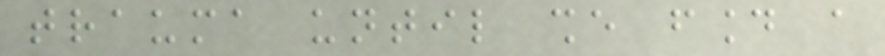trauma until she found a
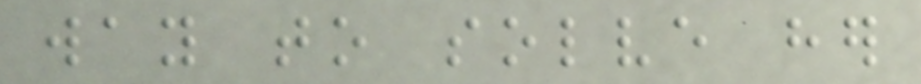way to solve her
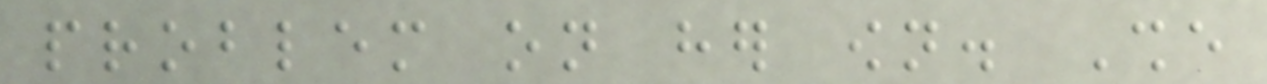problem on her own. She
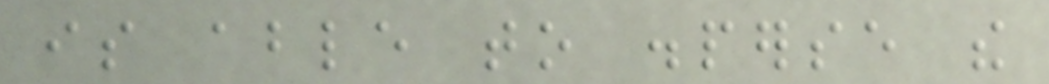is able to disperse the
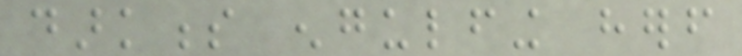darkness engulfing herself
